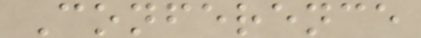Conference
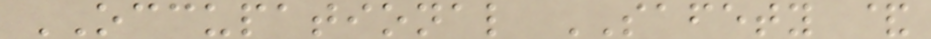OCCUPATIONAL SAFETY &
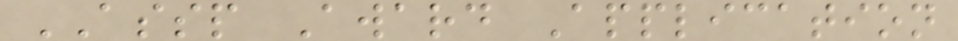ASSP Award Application
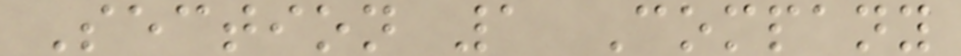Section 1 Company
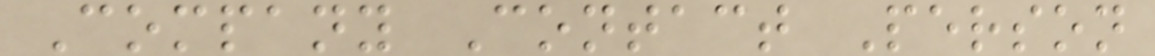Company Contact Person
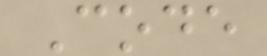Code
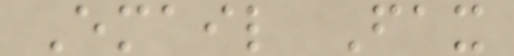Email Fax
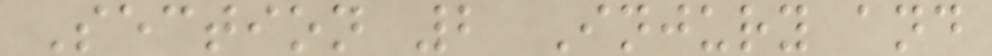Section 2 Injury and
